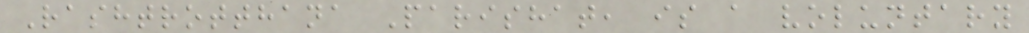Rashtrotthana Parishat, is a voluntary
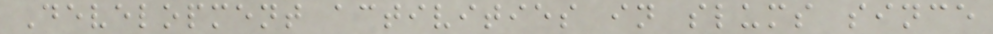Development activities in slums since
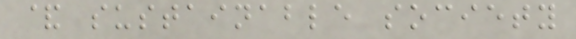& sustainable society
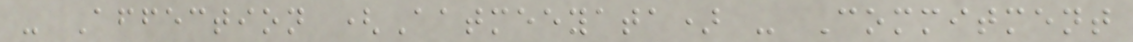- Affection (Aatmeeyata) - Commitment
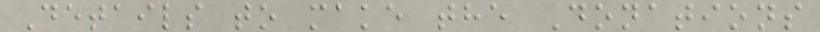Details to make the Donations
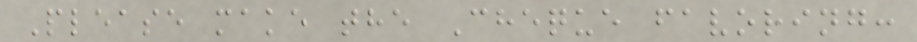Please make the Cheque favoring:
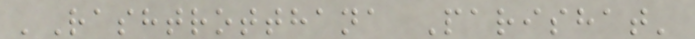'Rashtrotthana Parishat'
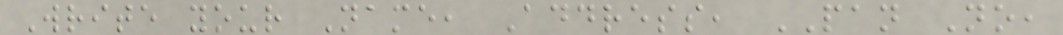Write your Name, Address, PAN No,
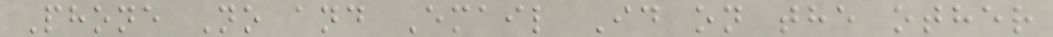Phone No and Email Id on the other
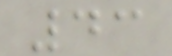43
